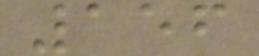156
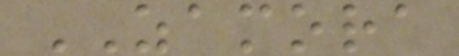ZAMORA
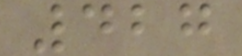427
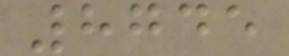8745
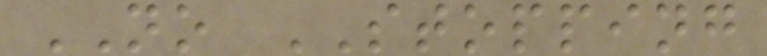NO STOPPING
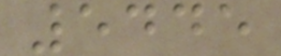5445
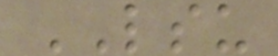LSU
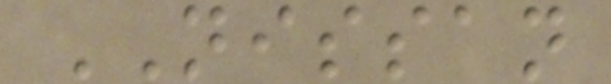NISSAN
